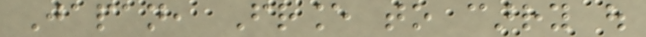Japan, France to carry out
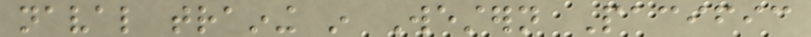naval training in Western Pacific
